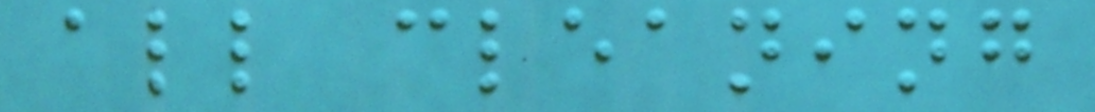all cleaning
